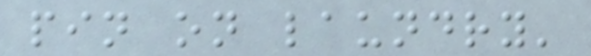pin on laundry'
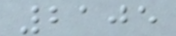2105
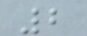2
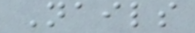Nails
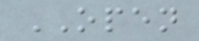OPEN
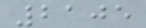2105
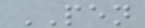PEN
